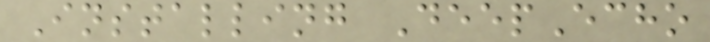Installing DeepEcho
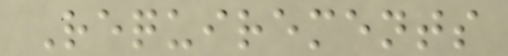Requirements
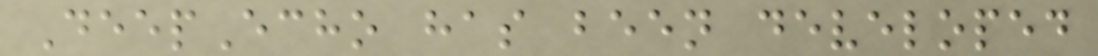DeepEcho has been developed
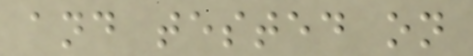and tested on
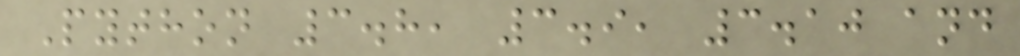Python 3.8, 3.9, 3.10 and
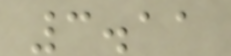3.11
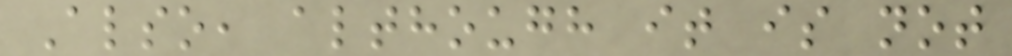Also, although it is not
